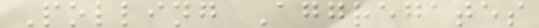Polling Aggregates
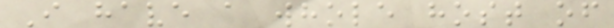I have a whole host of
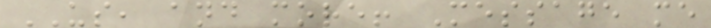US, and more! Message me
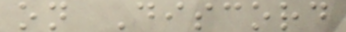on Discord
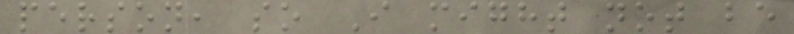person, so I might not be
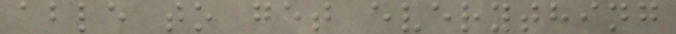able to get everything
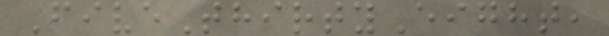FiveThirtyEight,
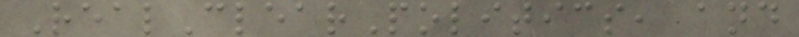RealClearPolitics, and
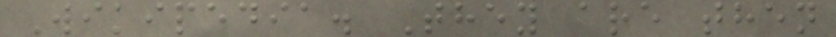Wikipedia. They are then
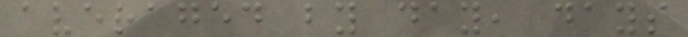averaged by day, days
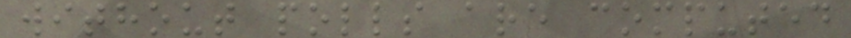without polls are computed
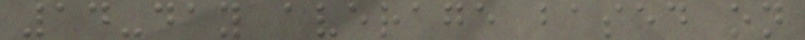14-day average based on
